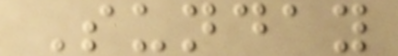Sunday
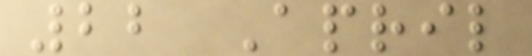22 April
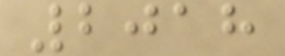2018
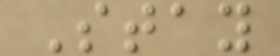Stay
